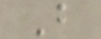B
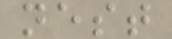nest
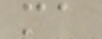ma
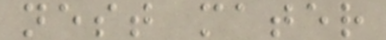nest mater
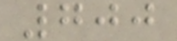700
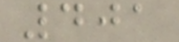401
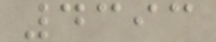4393
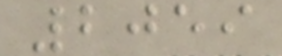2059
